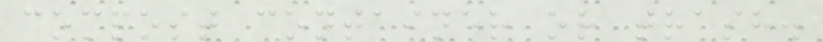compost container or trash.
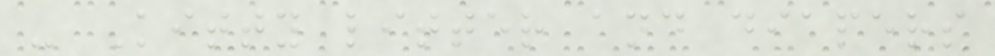- Kitty litter and diapers
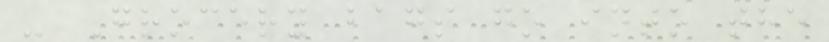- Grocery bags go into the
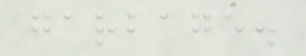garbage.
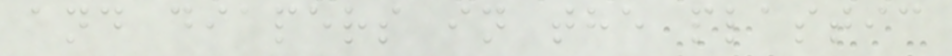and diapers in the plastic
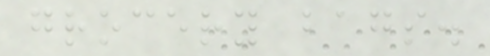grocery bags.
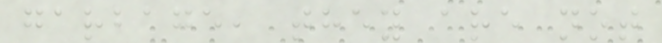garbage, they are not
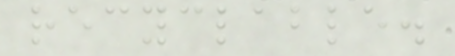recyclable.
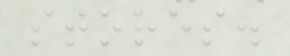stores.
